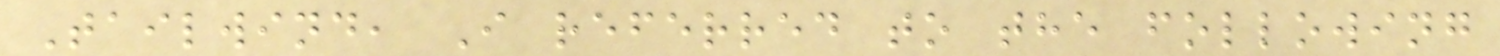Tailwind, I referred to the following
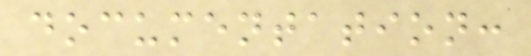documentation:
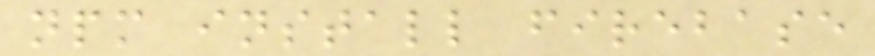npm install firebase
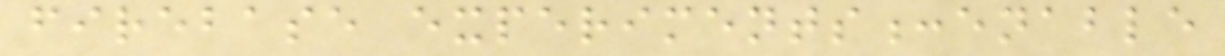firebase experiments:enable
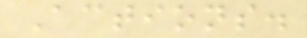Actions.
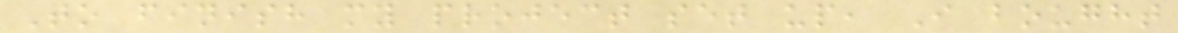To finish my project set up, I bought
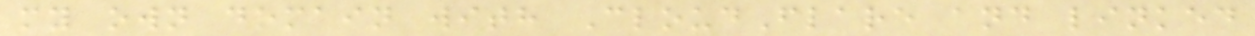my own domain with CloudFlare and linked
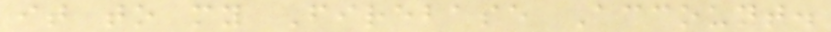it to my Firebase Account.
